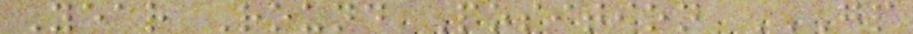Year Round Position GP
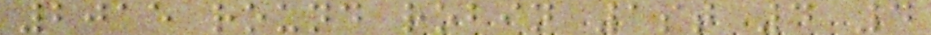2015 round robin 1st 4 4
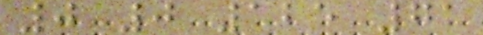0 0 125 71
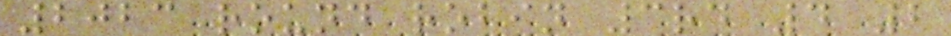2023 round robin 3rd 4 2
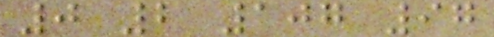0 2 107 97
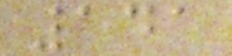141
